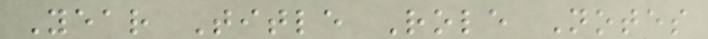Year Title Role Notes
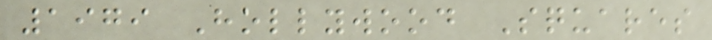1979 Hollywood Squares
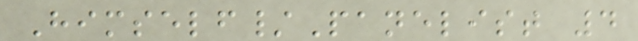Himself/Panelist 4
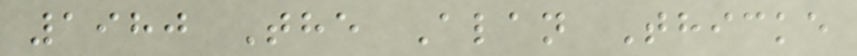1980 The Alan Thicke
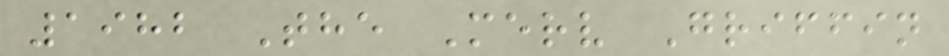1982 The Merv Griffin
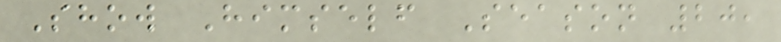Show Himself Season 20,
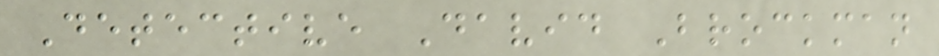Detective David Brockman
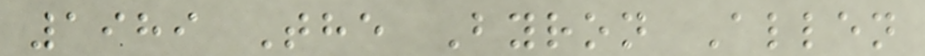1989 The Byron Allen
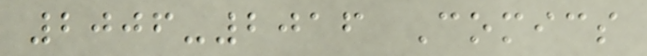2006-2016 Comics
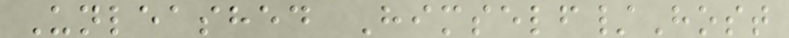Unleashed Himself/Host
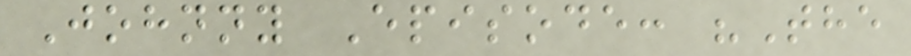Johnny Episode: "The
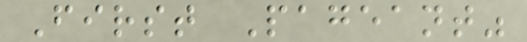First Pageant"
